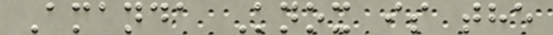Amanda Knox is the
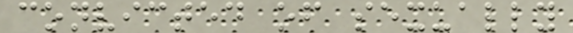convicted of sexually
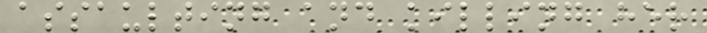assaulting and killing her
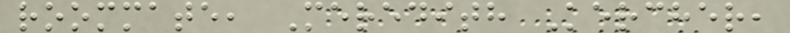roommate, Meredith Kercher,
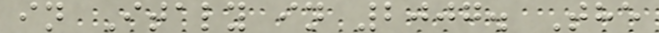in Italy in 2007. The
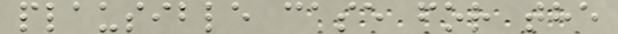plausible case for the
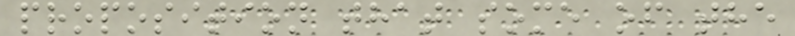proposition that some of the
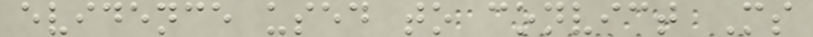evidence used to convict Ms
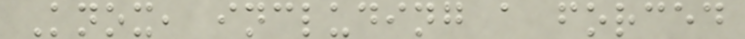Knox, including a forced
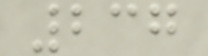237
